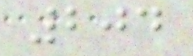204
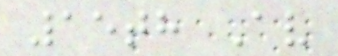15th Av
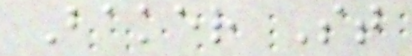Baker St
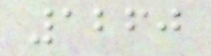1260
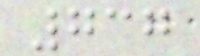737
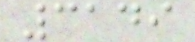3149
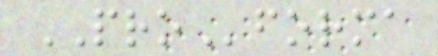PROforma
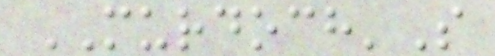MURDOCH'S
